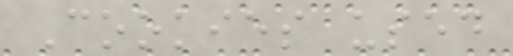Cookies used
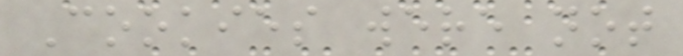Cookies were not
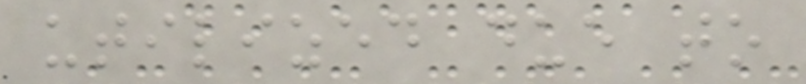utilized due to
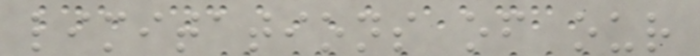limitations of our
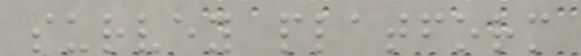survey platform
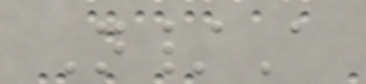N/A
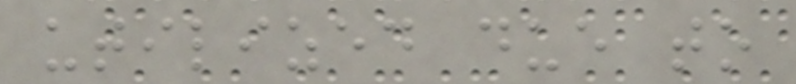utilized due to
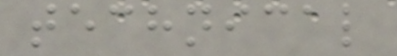technical
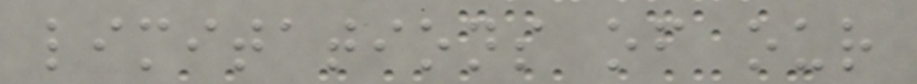limitations of our
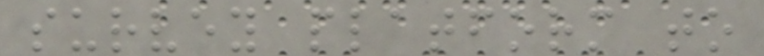survey platform to
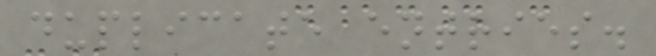duplicate entries.
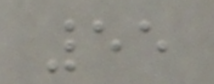55
